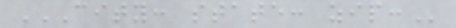CITY: STATE: ZIP:
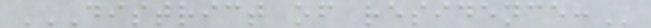DISTRICT OF RESIDENCE:
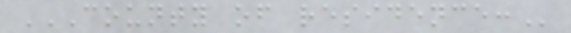COUNTY OF RESIDENCE:
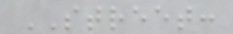STREET:
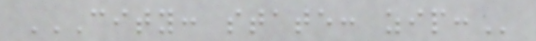CITY: STATE: ZIP:
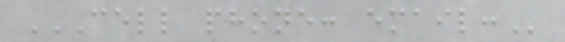CELL PHONE: EMAIL:
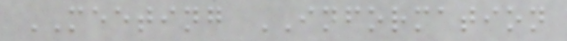MEETING INFORMATION
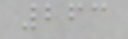263
